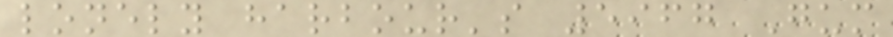lonely harbour's 5967 Gum
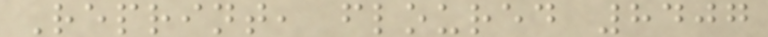Reprint, floured 8407
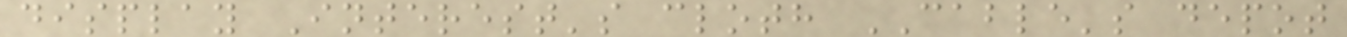display Interest's cloth CABLE's depot
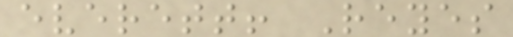everett! Reyes
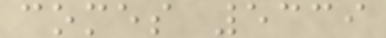comes 5339
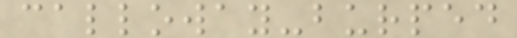calloway-burped
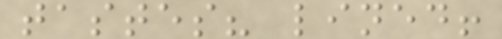tastes? lined!
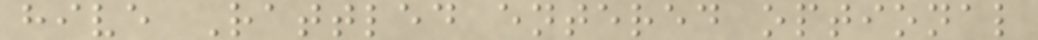hive Rattled entered optional
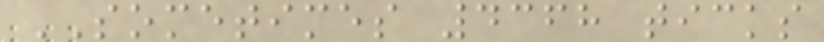SOMETIMES 4368 ticks
